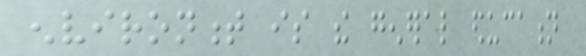environment is the general education
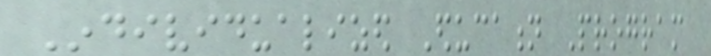Individualized Education Program
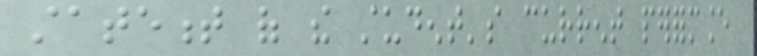statement of the student's current performance
